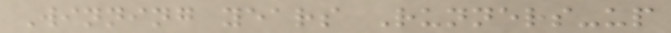Winning years Runners-up
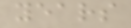years
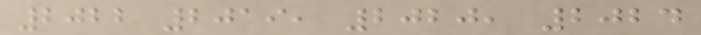2022 2019, 2020, 2024
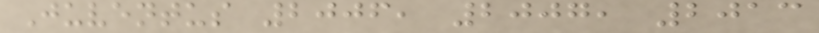Juventus 2006, 2007, 2013
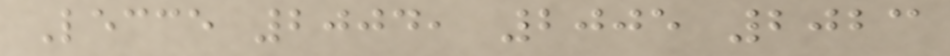Lecce 2004, 2005 2023
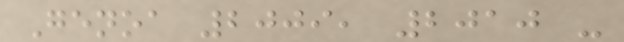Genoa 2009, 2010 -
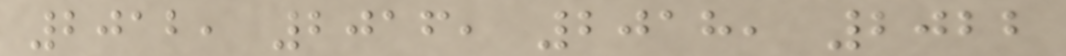2012, 2016, 2018, 2022
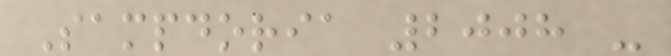Sampdoria 2008 -
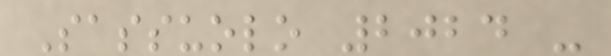Sassuolo 2024 -
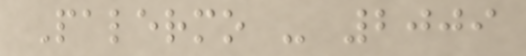Palermo - 2009
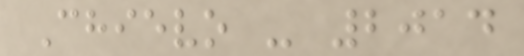Chievo - 2014
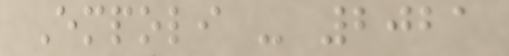Empoli - 2021
